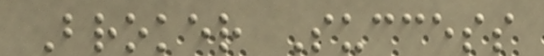Broker Success
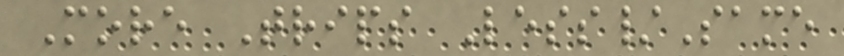More Trips Less/Same
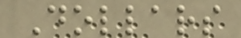Dollars
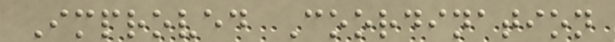Improved Coordination
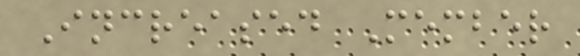Increased Member
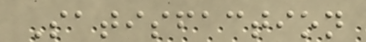Satisfaction
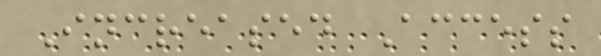Increased Access
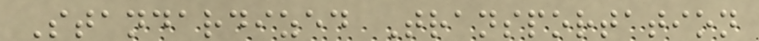Standardized Transportation
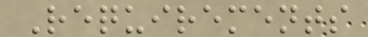Requirements
